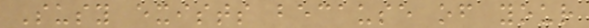Susy exists because of your
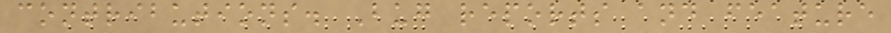contributions. Bug reports and feature
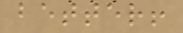better!
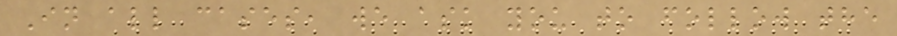In all cases, we ask you to follow the
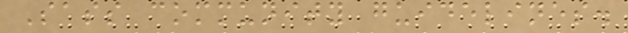Sass community guidelines.
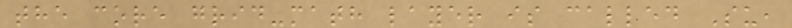the core grid-math layer is called Su,
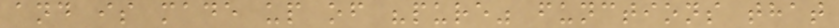and is made up of "pure" functions that
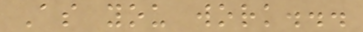As you work...
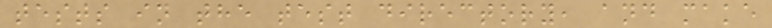tests in the test directory, and make
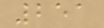251
